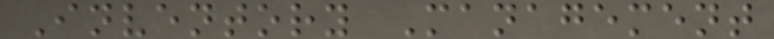Inventory Management
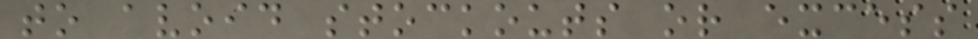to avoid stockouts or excess
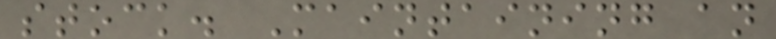stock. Maintaining an
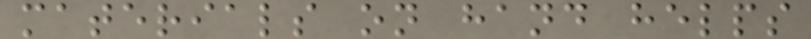materials on hand helps
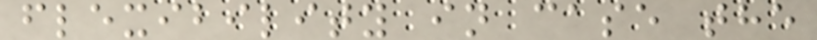flexibility in case the
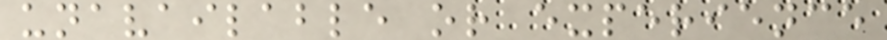unavailable or experience
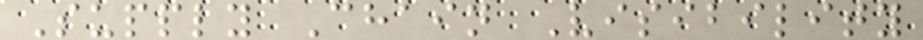Supply Chain Visibility
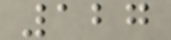127
